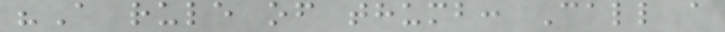"A rule of thumb: Call a
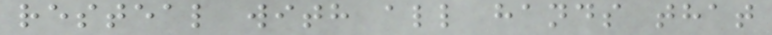resteal with all hands that
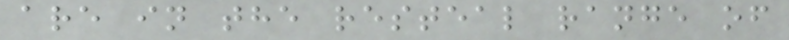are in the resteal range of
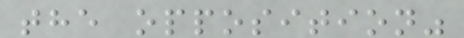the opposition"
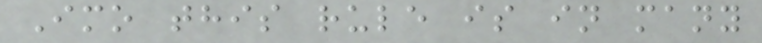Imo this rule is in many
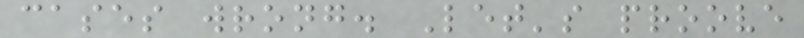cases wrong. Let's proove
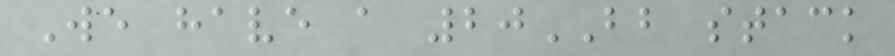We have a 20BB stack
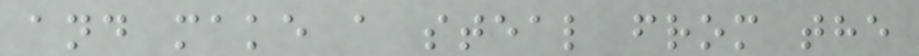and make a steal from the
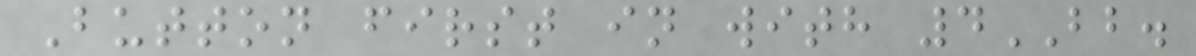Button first in with 4BB.
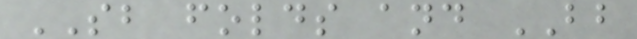SB folds and BB
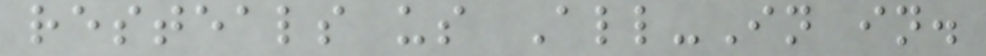resteals us All-In in.
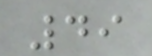49
